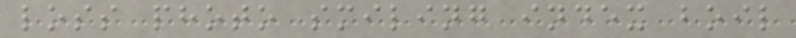loss photo smiling index boil
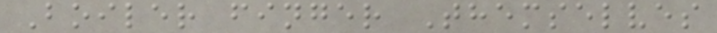Boiler finger Themselves
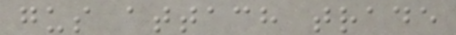gus attach trade
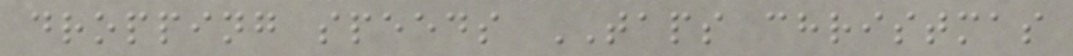dropping speeds TAPS christmas
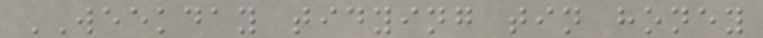WEEKDAY tidying tin honey
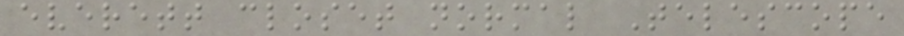everett closet normal Telescope
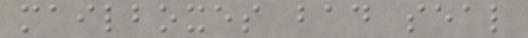mailboxes bad seal
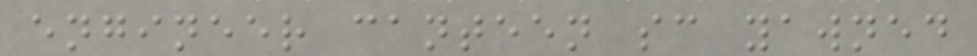engineer canteen sc yawned
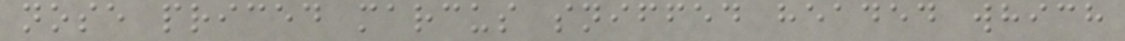nose priced marcus sniffed headed which
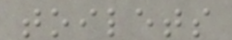toilets
